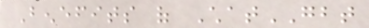Benefits of ChatGBT
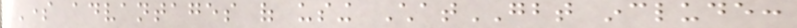Some advantages of using ChatGBT include:
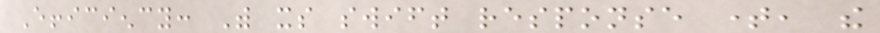Efficiency: With its swift response time, the
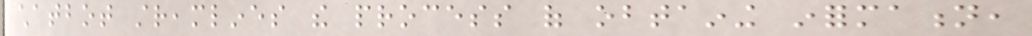chatbot streamlines the process of obtaining information,
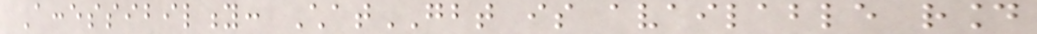Accessibility: ChatGBT is available round
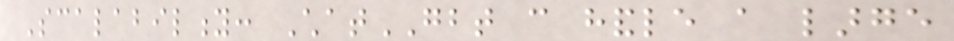Scalability: ChatGBT can handle a large
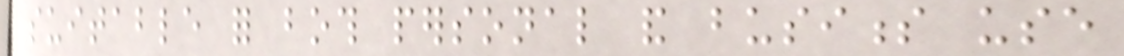suitable for both personal and business use
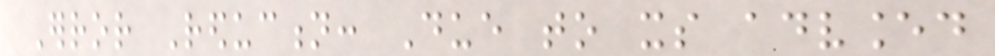Error Reduction: Due to its advanced
